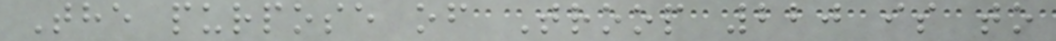The purpose of Troop 220 is to
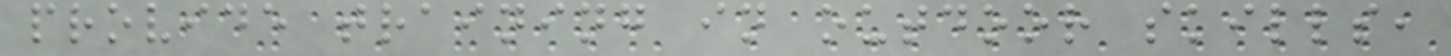provide training in outdoor skills,
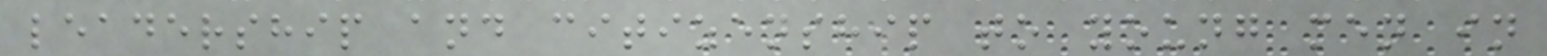leadership and citizenship to young men in
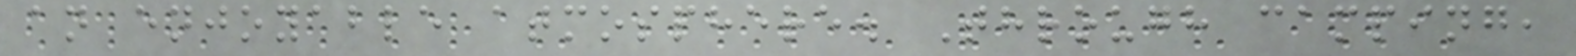an enjoyable atmosphere. Through camping,
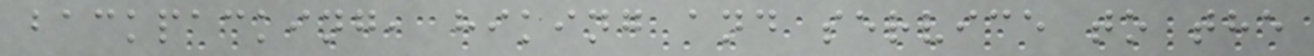backpacking, hiking and service to the
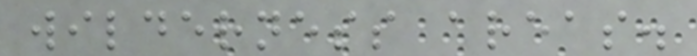wilderness areas.
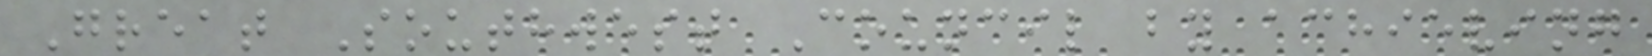Great Southwest Council by achieving
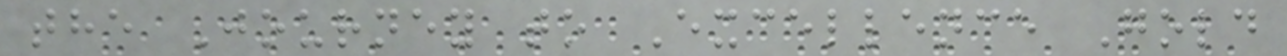the Journey to Excellence Gold
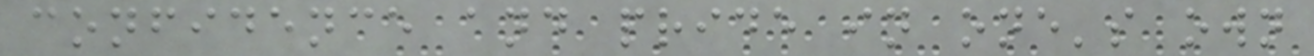confidence and pride in one's own
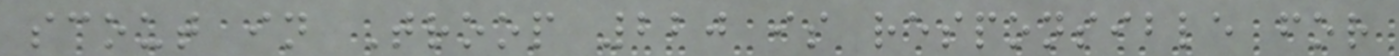scout in Troop 220 is responsible for
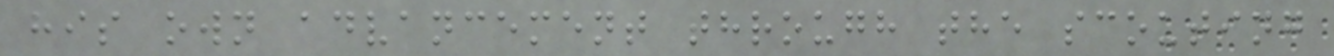his own advancement through the scouting
